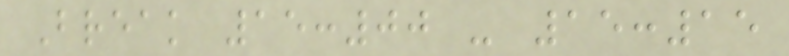Break 15:00 - 15:15
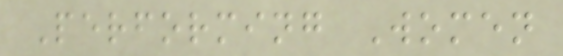Performing Women
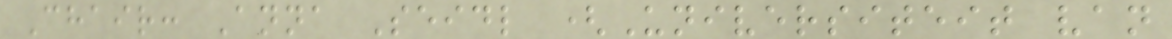Chair: Anna Seidl (Universiteit van
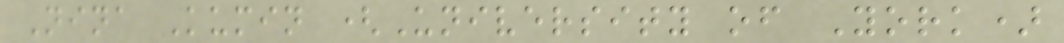Nina Kumin (University of York)
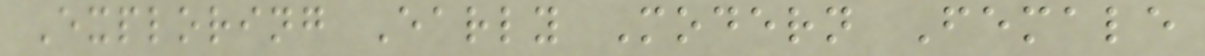Exploring Early Modern Female
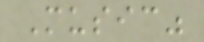Music"
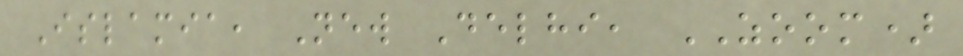Islamia, New Delhi, ZOOM)
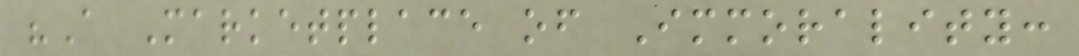"A Marketplace of Immorality:
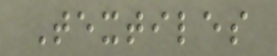Textiles
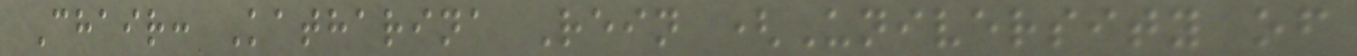Chair: Katharina Rein (University of
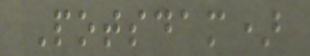Potsdam)
